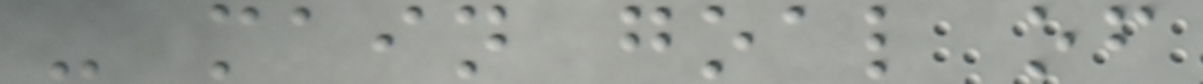- main goal of
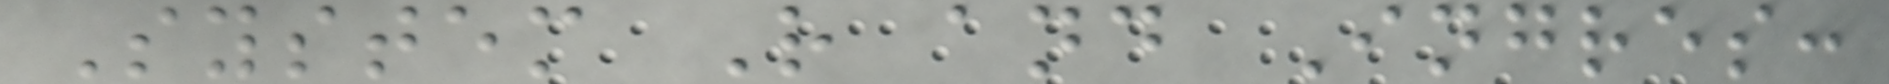System R and Ingres:
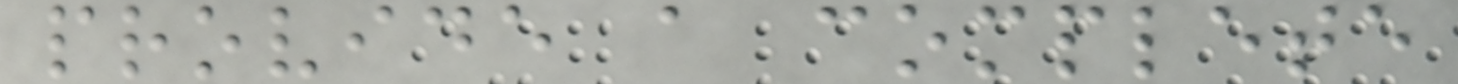provide a complete
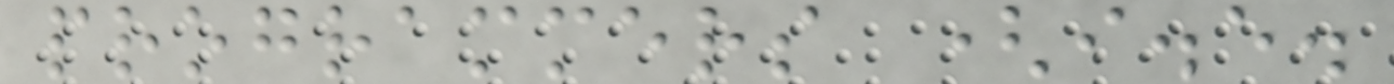programmers (i.e.
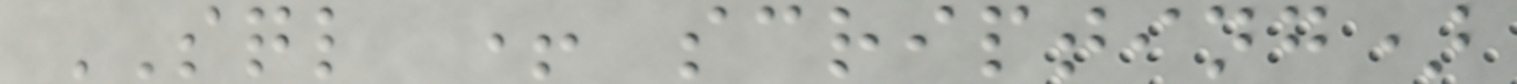SQL + scripting)
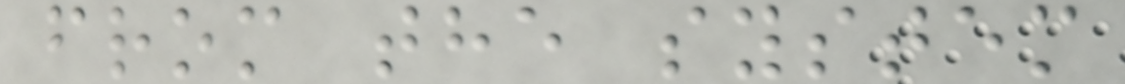from the system
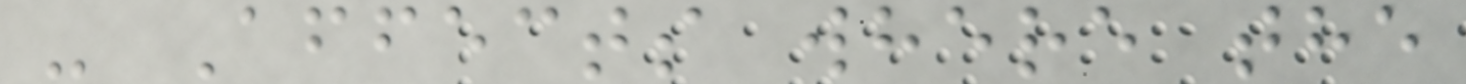- Affects where the
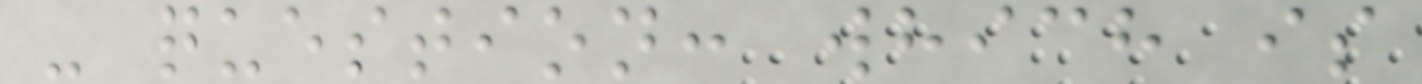- question: which is
